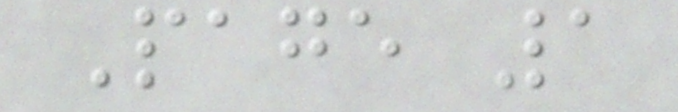Page 1
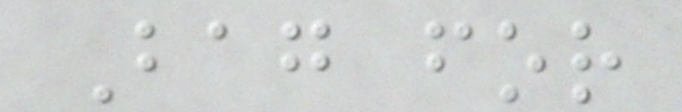Bag for
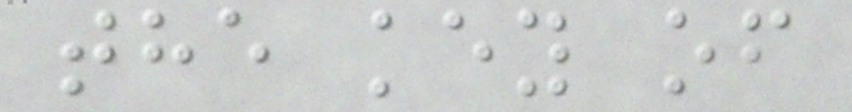the key of
